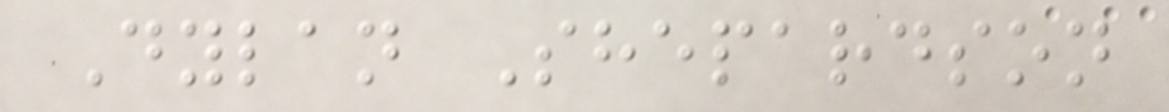Dylan Shepardson
